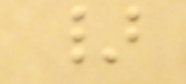}
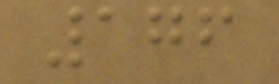176
